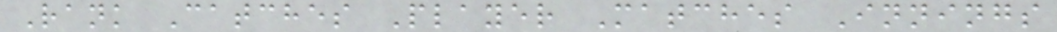Rank Catches Player Matches Innings
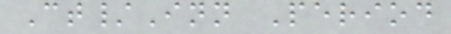Ct/Inn Period
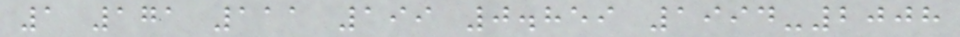1 171 111 199 0.859 1994-2008
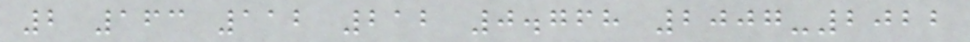2 163 112 212 0.768 2007-2022
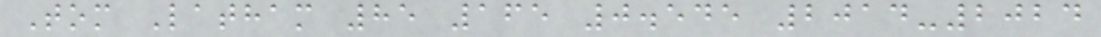Tom Latham 85 165 0.545 2014-2024
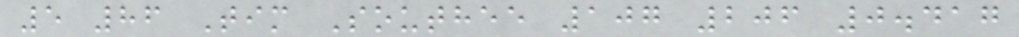5 86 Tim Southee 107 206 0.417
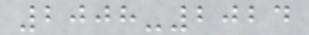2008-2024
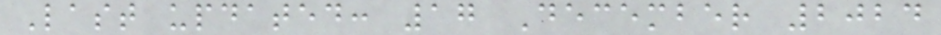Last updated: 17 December 2024
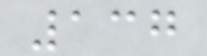137
